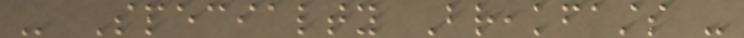- Specialty Breakfasts -
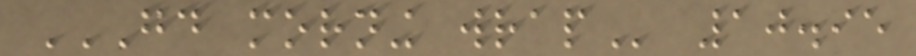GOOD MORNING WRAP 10.95
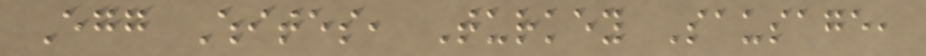Egg Whites, Turkey Sausage,
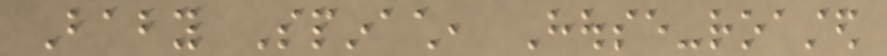Baby Spinach, House-roasted
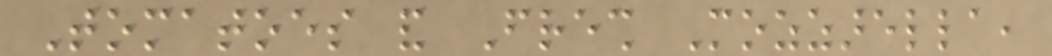Tomatoes and Fresh Mozzarella,
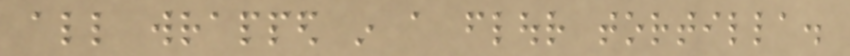all wrapped in a flour tortilla.
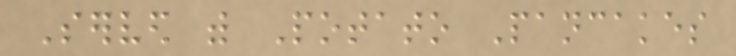Served with Potato Pancakes
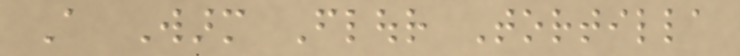A Warm Flour Tortilla
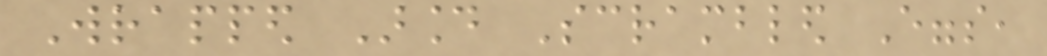Wrapped Around Scrambled Eggs,
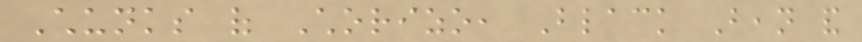Chunks of Chorizo, Black Bean and
